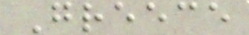Greece
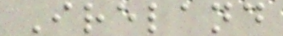Ireland
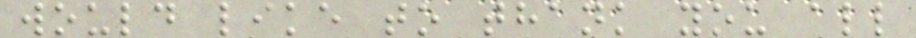would like to thank you all
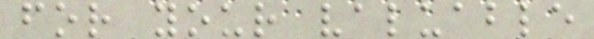for your valuable
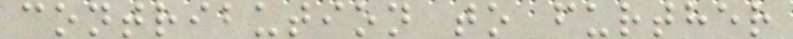contribution to further
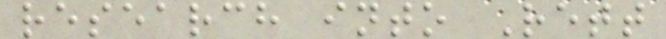research into Rett
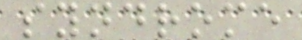syndrome
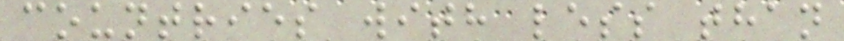countries with less than
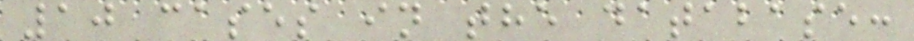10 cases in the database:
